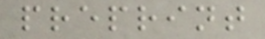preprint
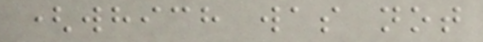(which was not
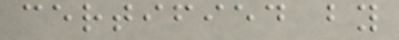certified by
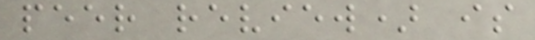peer review) is
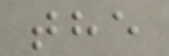the
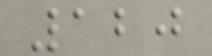120
